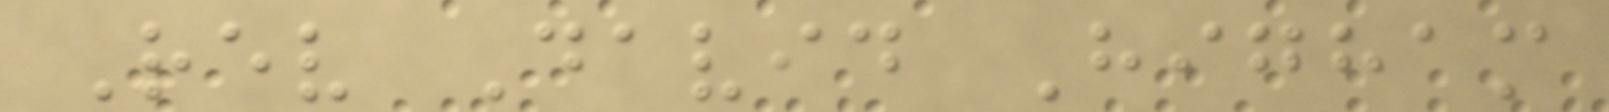Rev David Higham
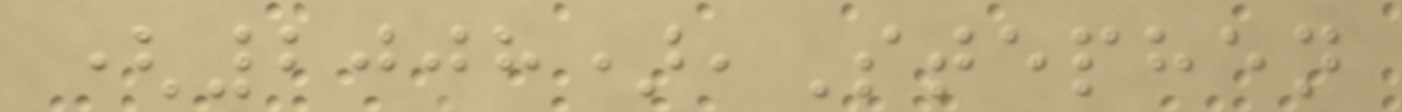(2008),Stephen
